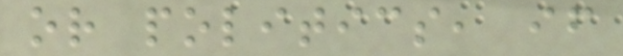or politics, if
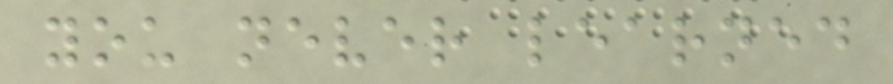you never learned
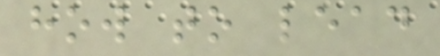how to lead
